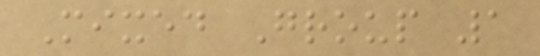Mixed Group 1
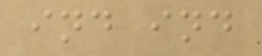ind ind
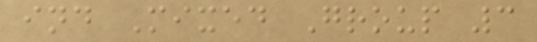ind Mixed Group 3
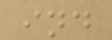ind
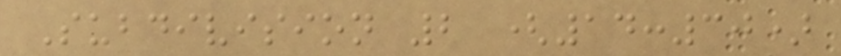Subdivision 2 (14:30)
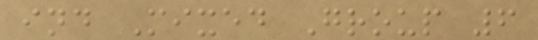ind Mixed Group 6
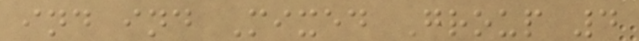ind ind Mixed Group 4
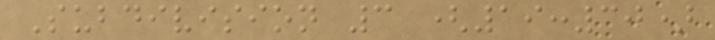Subdivision 3 (19:30)
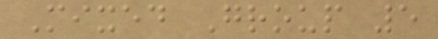Mixed Group 5
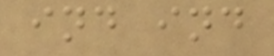ind ind
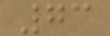73
